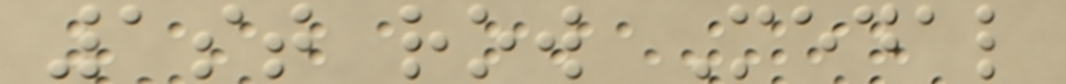1st row Medal
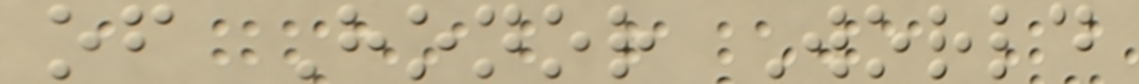of Honor World
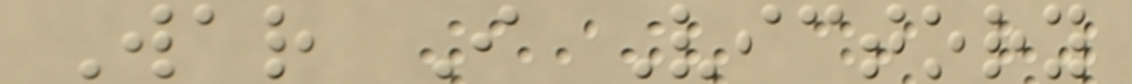War I Victory
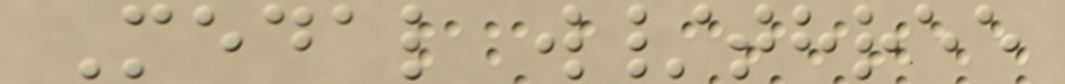Medal w/three
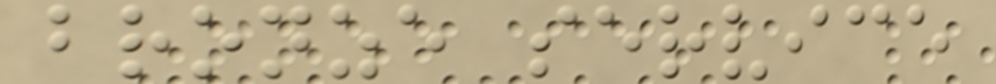bronze service
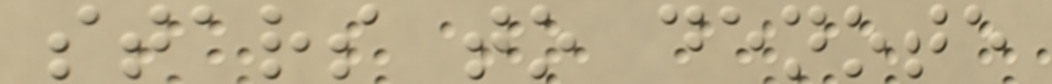stars to denote
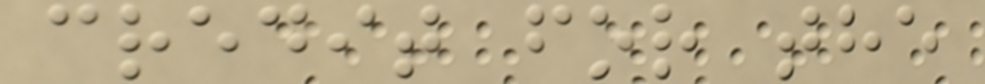credit for the
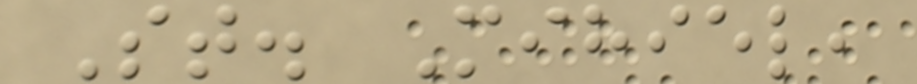St. Mihiel,
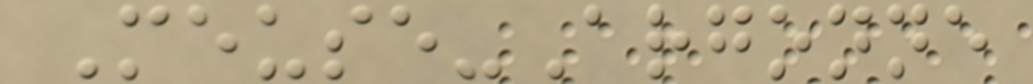Meuse-Argonne
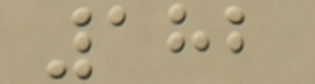182
